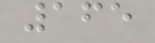165
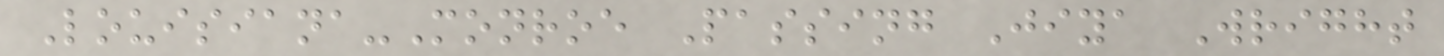Louisiana-Monroe Passing Jiya Wright
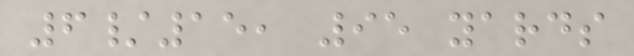6/15, 95 yards
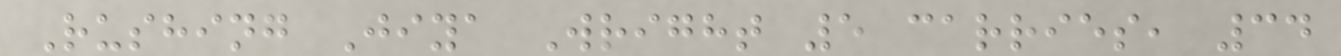Rushing Jiya Wright 5 carries, 34
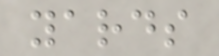yards
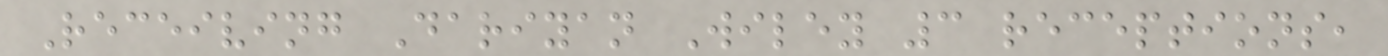Receiving Dariyan Wiley 3 receptions,
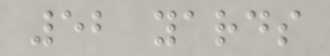52 yards
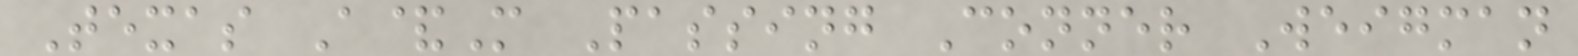Texas A&M Passing Conner Weigman
